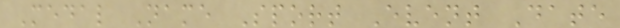Medal Name Sport Event Date
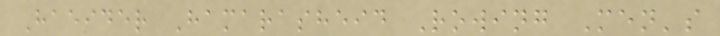Haeider Hamarasheid Rowing Men's
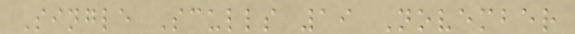Single Sculls 19 November
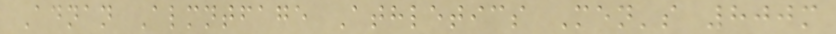Adnan Almntfage Athletics Men's 800m
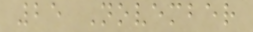25 November
